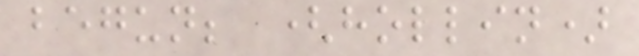begun; (hollin)
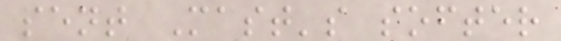sent Mast's softer
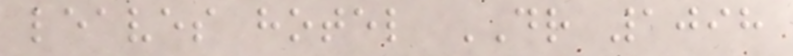leaves hotel DR 1098
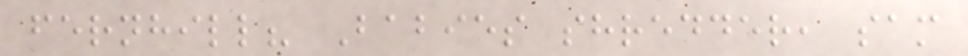fernhill? Babies shredder, sam
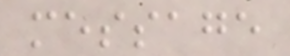message
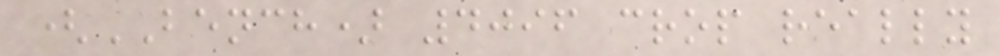(BENCH) 4096 crop really
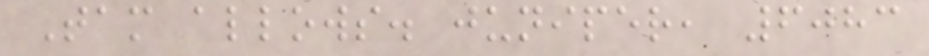Tam allows. juniper, 6083
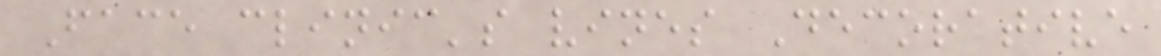Face clinic's vines Decorative
